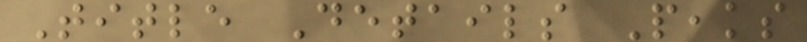Title Details Peaks
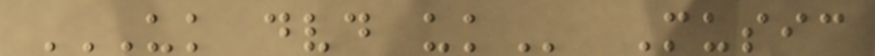UK DVD UK Music
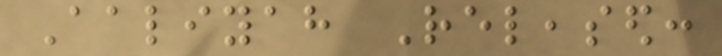Aaliyah Released:
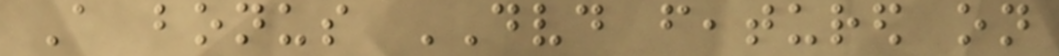A bonus DVD featured on
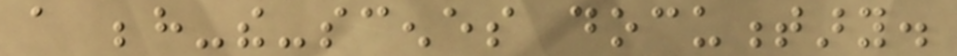a behind-the-scenes documentary.
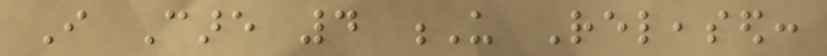I Care 4 U Released:
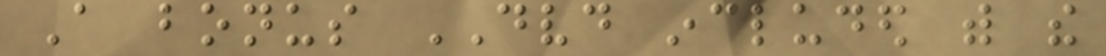A bonus DVD included with the
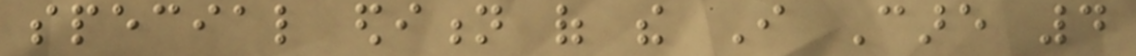special edition of the I Care 4
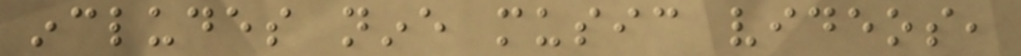includes nine music videos,
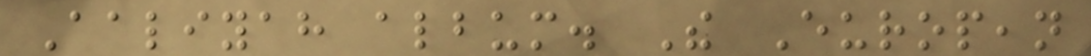Aaliyah album. The European
